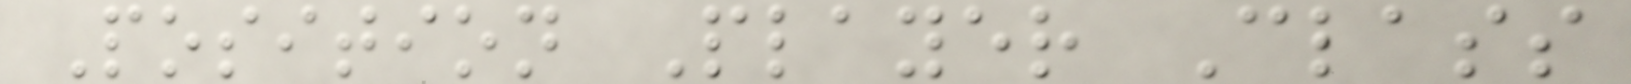Position Player Class
